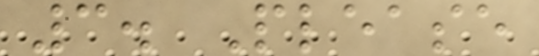3. Please
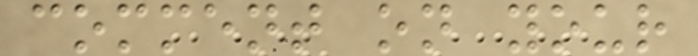comment on your
